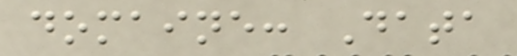domaine: Data
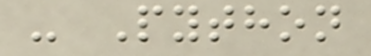- Python
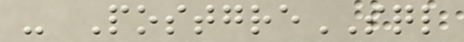- PostgreSQL
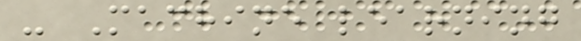- Machine learning
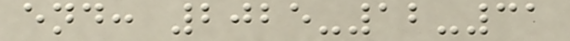end: 2025-12-31
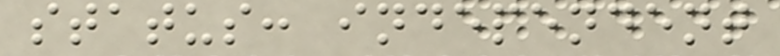status: independent
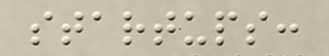startups:
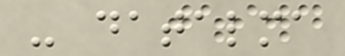- datalma
